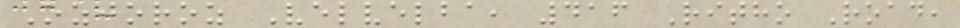Ozjoroz Velvelba, 416 Ritho Road,
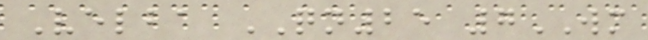Velba QN25 7WM
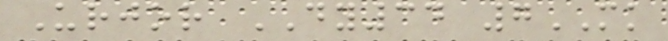Urjor DY34 7MK
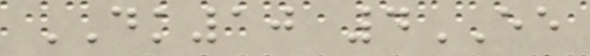DK10 4EE
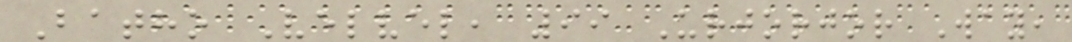Batho Velvel, 99 Urjorjor Way,
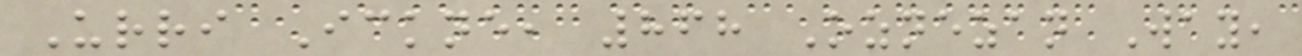Urri Ickne, 868 Oznezan Way,
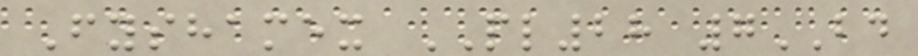Fyshamex PL28 7BD
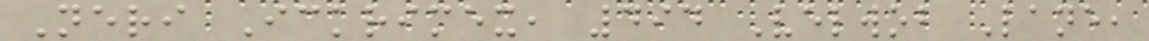Neri Ickrimex, 494 Velwob Lane,
